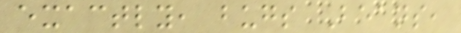exactly, bugs Beans,
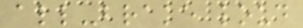all-brake loud
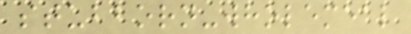stubborn-wholemeal
